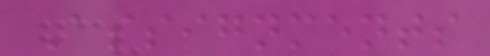Assignments
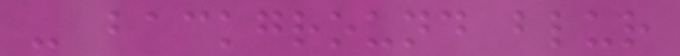- background blur
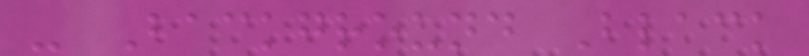- Background Black
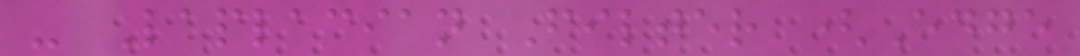- Laplacian Filter (Edge
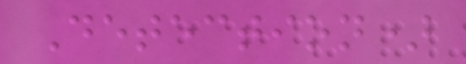Detection)
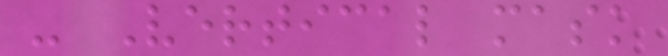- Vertical mask
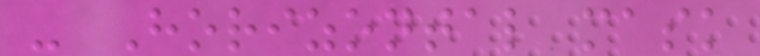- Horizontal mask
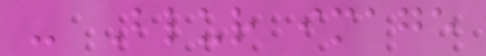- Blur image
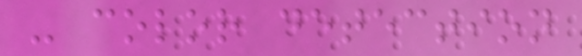- color detection
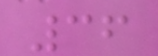36
